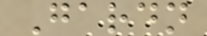Gardn
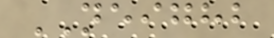NEIGHB
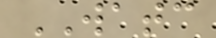WATC
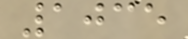1035
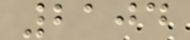2104
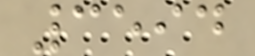3594
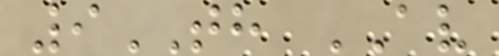9TH AV
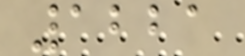1221
